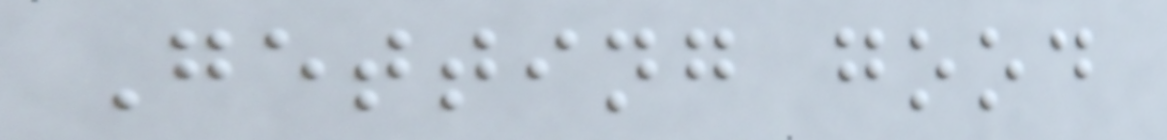Getting good
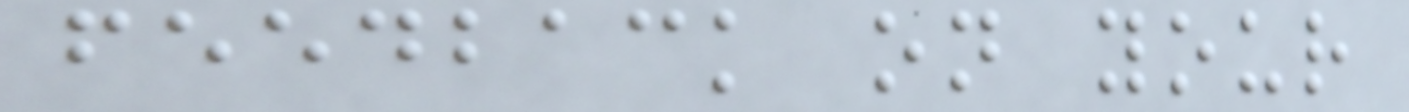feedback on your
